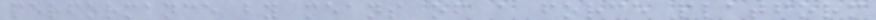performance by means of a force platform
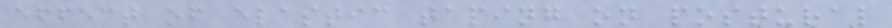effect of elastic taping on postural
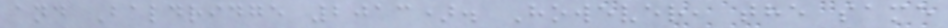and Baldridge 2013). However, the same
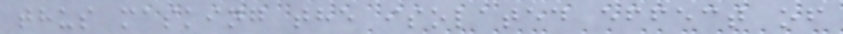thus masking the isolated effect of
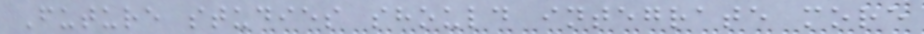Future studies should integrate more
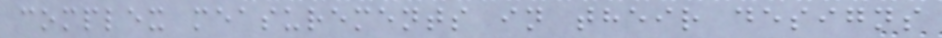complex measurements in their designs
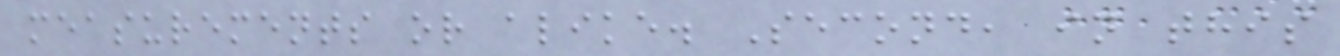measurements or alike. Second, in this
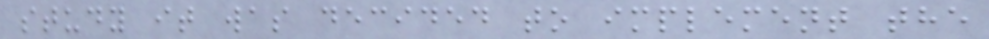study it was decided to implement the
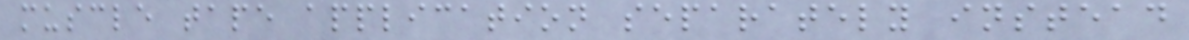muscle tape application separately instead
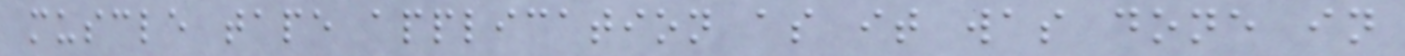muscle tape application as it was done in
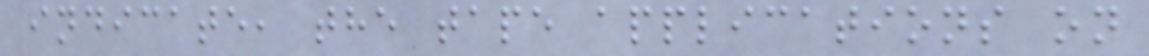indicate, the tape applications on
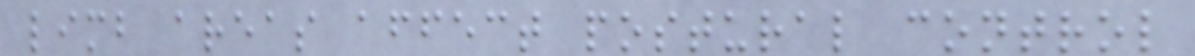limb areas affect postural control
